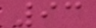93
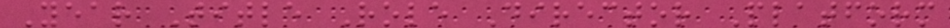Year Title Role Director Platform
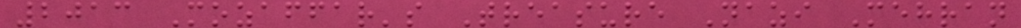2013 Mozaffar's Treasure Nazi Mehran
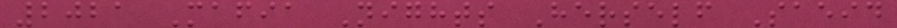2021 Mafia Nights Herself Saeid
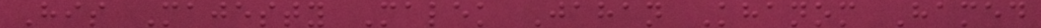His Majesty Malek Jahan Khanom Hamed
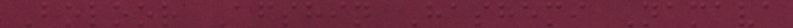Boloor Afshin Hashemi Namava
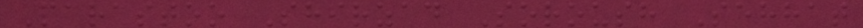Parastoo Shirzad Soroush Sehhat
